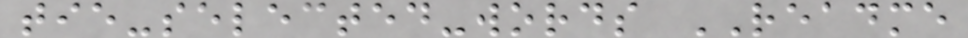tie-selected-words README
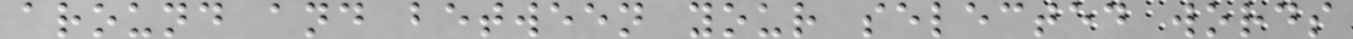around and between your selected words
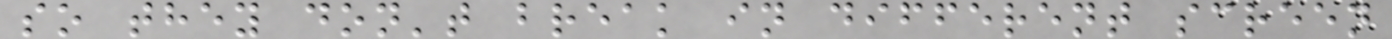so they don't break in different screen
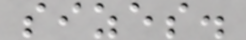sizes.
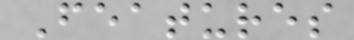Features
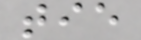tie
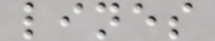lines
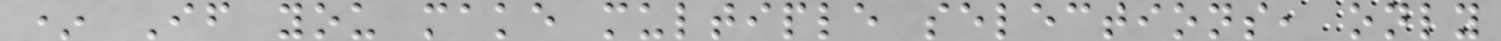* If you make multiple selections, only
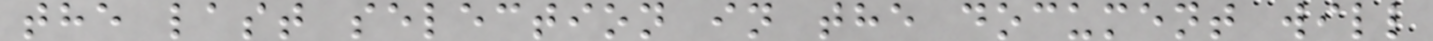the last selection in the document will
